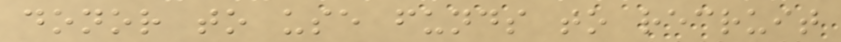donor to use funds to recruit
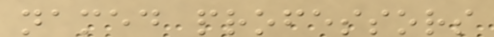named professors
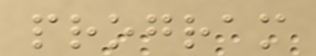program
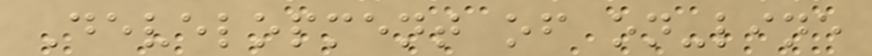Development of on-line
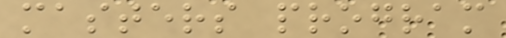masters program
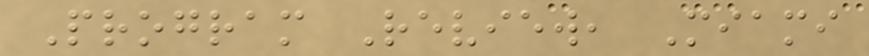Program Review, Miami
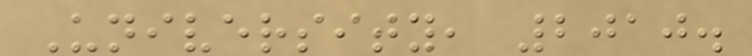University, 2010.
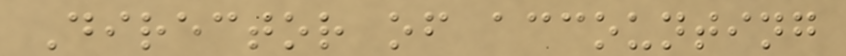Director of accounting
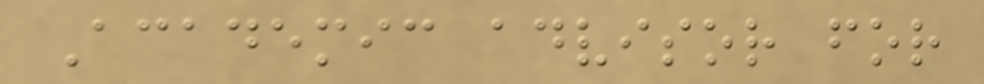Academic advisor for
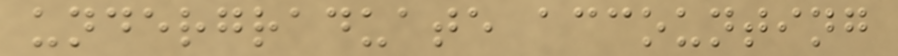undergraduate accounting
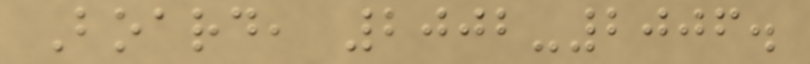Board, 2002-2006.
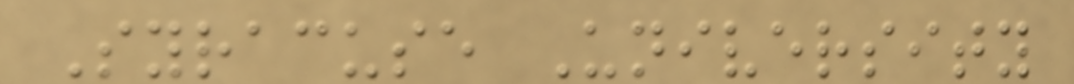Syracuse University
